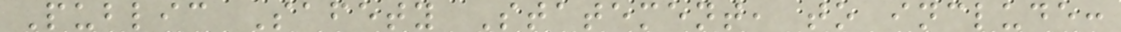Public Safety Statement, to include:
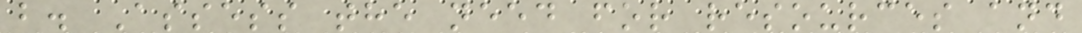b. Assess the need for resources and
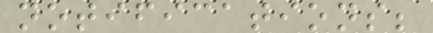notifications;
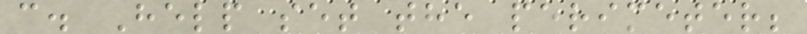c. Help set the perimeter;
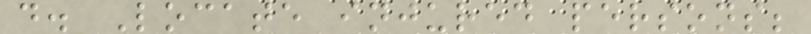d. Locate injured persons;
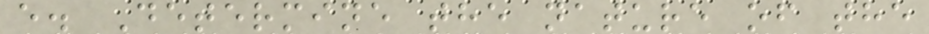e. Determine the nature of the
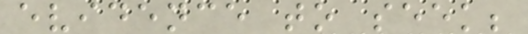evidence to seek;
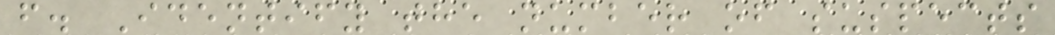f. Identify the number of suspects
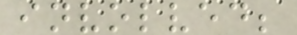involved;
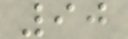90
